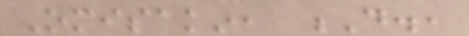Omisakin, D.,
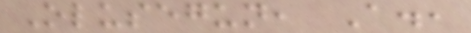Olusegun, A.,
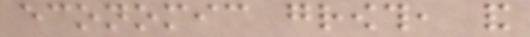economic growth, and
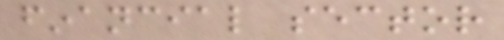financial sector
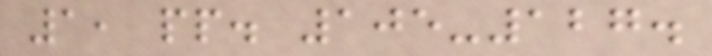1, pp. 105-127.
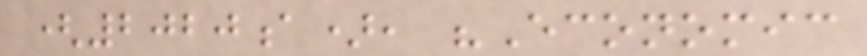(2020a), "Economic
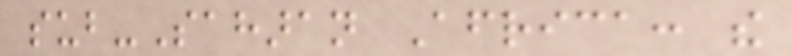sub-Saharan Africa: the
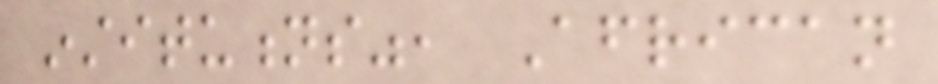institutions", African
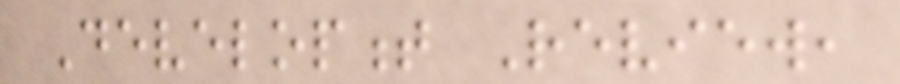Development Review,
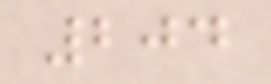204
